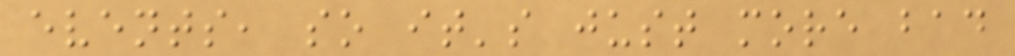events, so it's just more bad
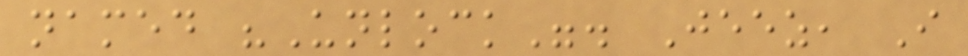named "Unlock". Jeez, I
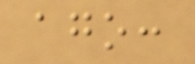ago:
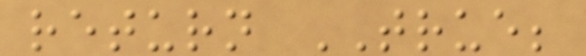return TRUE;
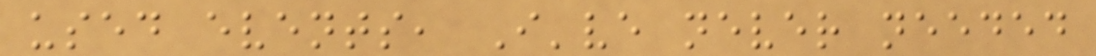used events, I've never needed
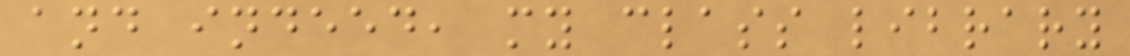and indeed, my class library
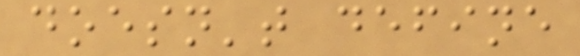doesn't define
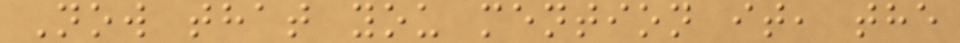Now that you mention it, the
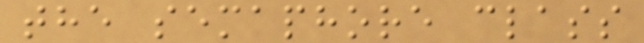the semaphore class
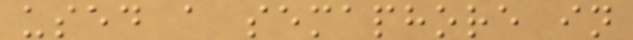used a semaphore in
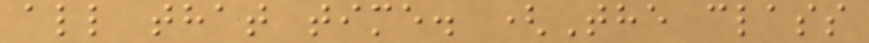all that time. (The class
